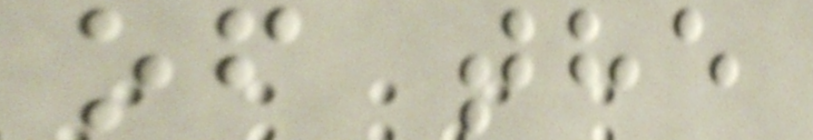of the
